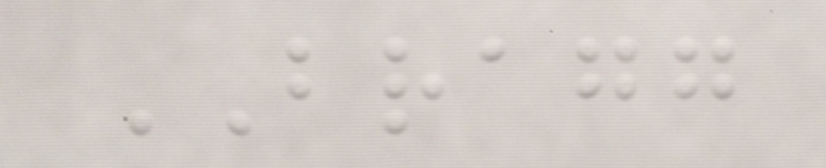BRAGG
